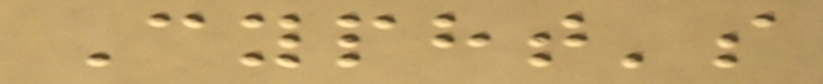Cypht's
